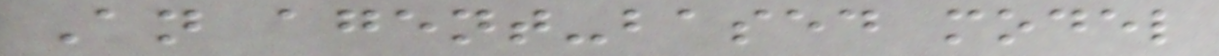An agent-based model
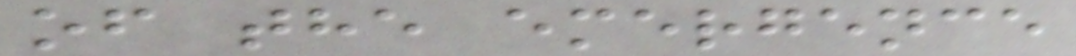of the emergence
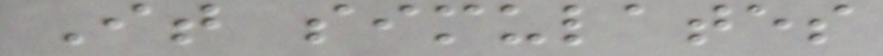It simulates
